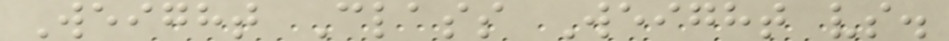Weight Class Weight vs.
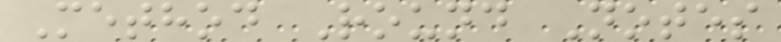Method Round Notes
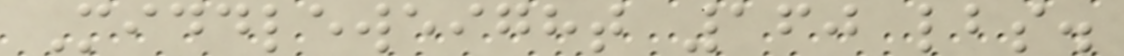Middleweight 160 lbs.
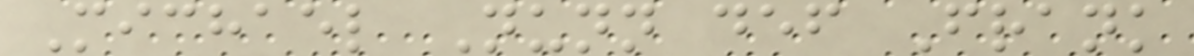Michael Nunn def Frank
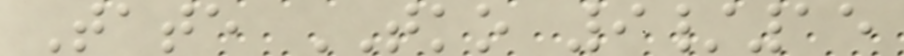Tate TKO 9/15
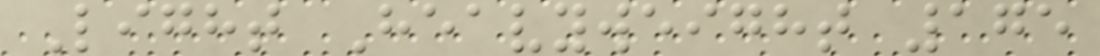Light Heavyweight 175
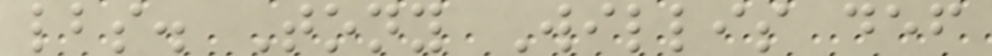lbs. Tony Willis def
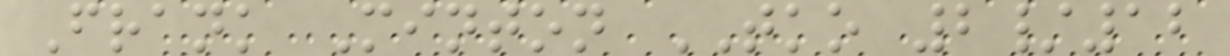Frank Minton TKO 2/12
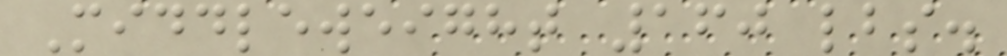Middleweight 160 lbs.
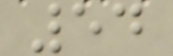54
